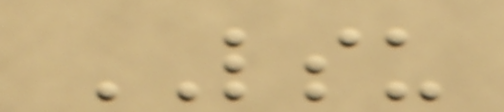LSU
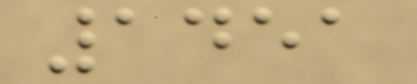1451
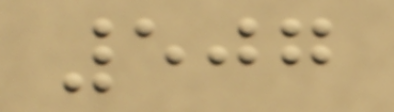507
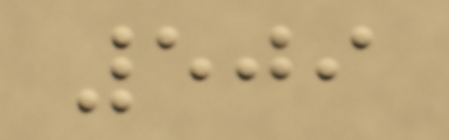509
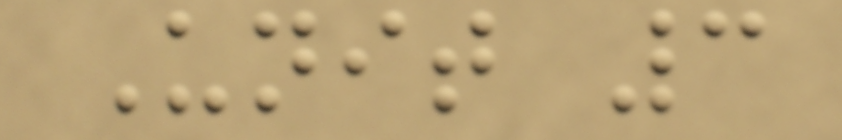Unit 3
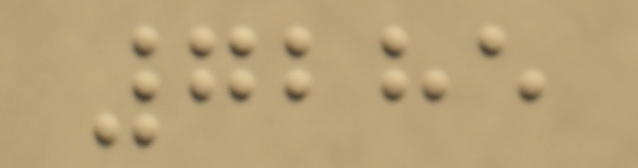7285
